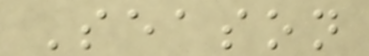Season
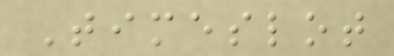Timeslot
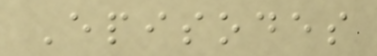Episodes
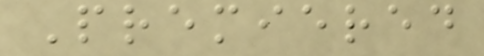Premiered
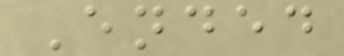Ended
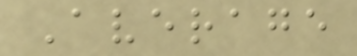Average
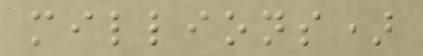millions)
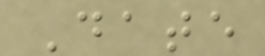Date
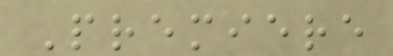Premiere
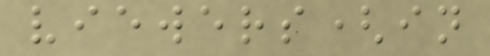viewers(in
